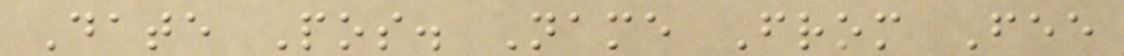Date Pos. Name From Fee
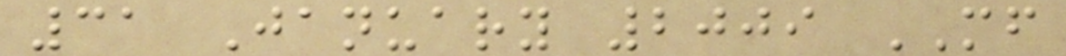31 January 2009 MF
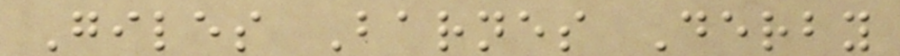Giles Barnes Derby
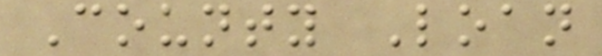County Loan
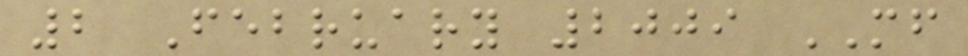2 February 2009 MF
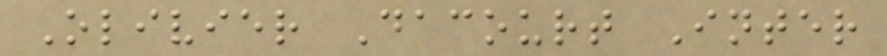Olivier Dacourt Inter
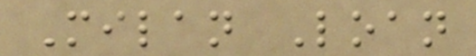Milan Loan
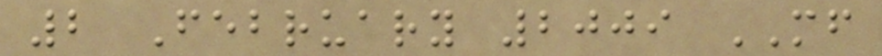2 February 2009 MF
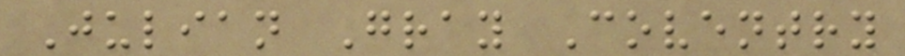Julian Gray Coventry
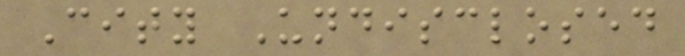City Undisclosed
